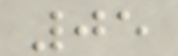05
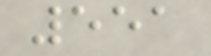551
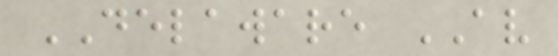DELAWARE AV
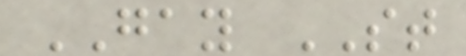GAY ST
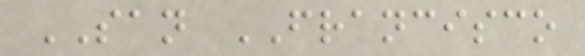SAN FRANCISCO
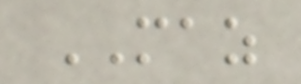MAZ
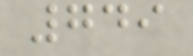749
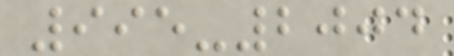995-2004
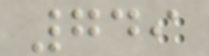749
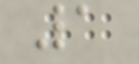1
